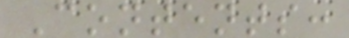Contents:
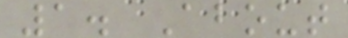1. About
